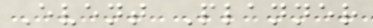Event Planner
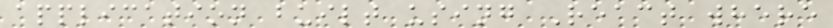application built using React where
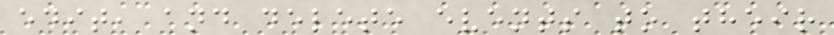edit, and delete events to their
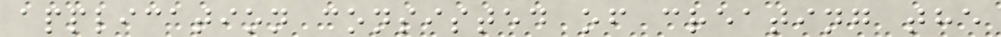application consisted of creating the
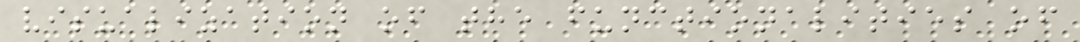visualization of the functionalities of
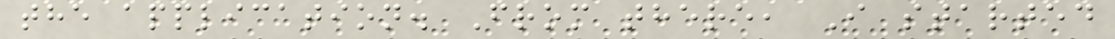the application. From there, I started
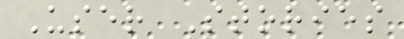User Stories
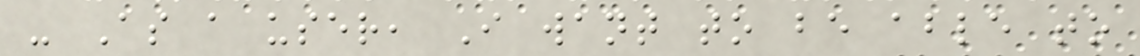- As a user, I want to be able to
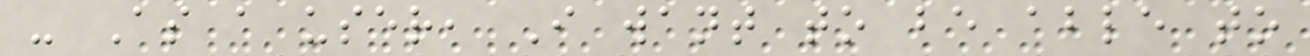- As a user, I want to be able to
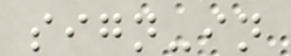sign-in
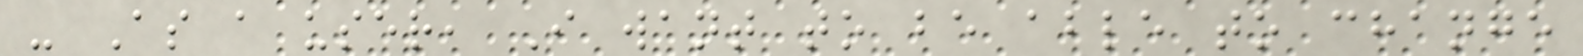- As a user, I want to be able to change
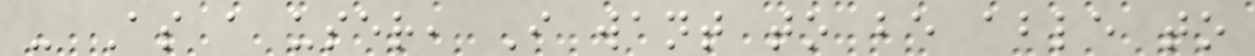- As a user, I want to be able to
